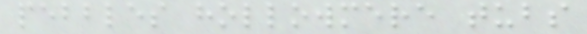pebbles hollowmere tubs
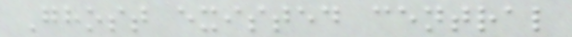Ghost existed central
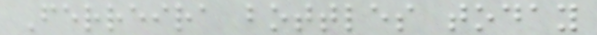Ferreira bottles today
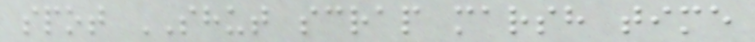spot SHUT scrap marsh time
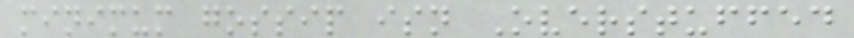minimum gossip isn Overstuffed
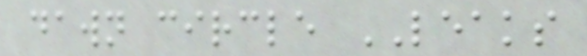dawn circle LEAKS
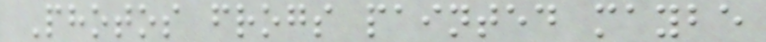Photos frogs painted maybe
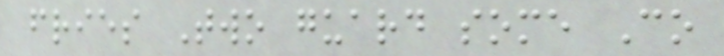fries Two guard some Co
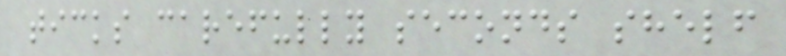ticks carefully seconds shelf
